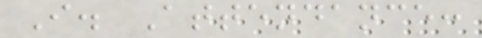I. Attendance:
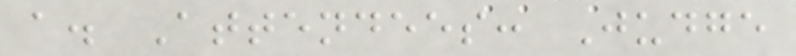a. Attendees: Judge
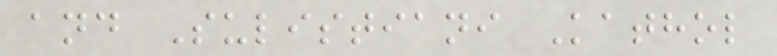and Sulistiani Kathol
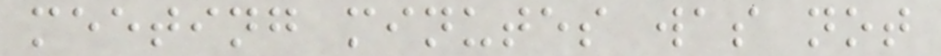meeting minutes was not
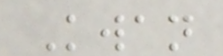Kwan
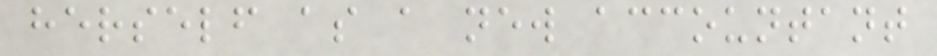herself as a new accountant
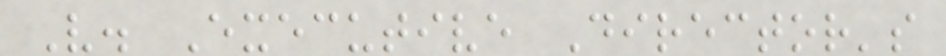V. Executive Director's
